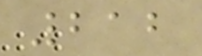212
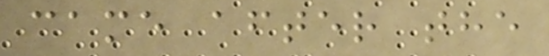came after the
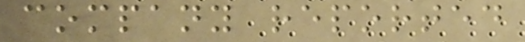company reported
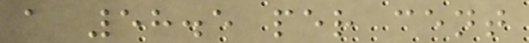a 58.5 per cent
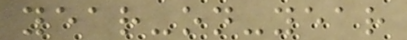year-on-year
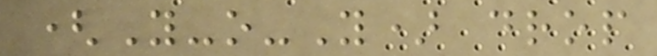(Y-o-Y) drop
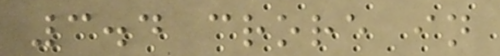3.4 crore in
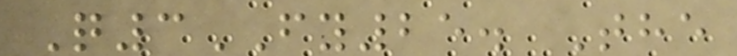Q3FY25. The
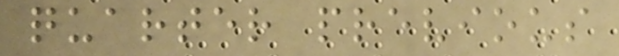quarter previous
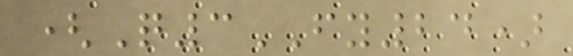(Q3FY24)
